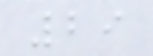29
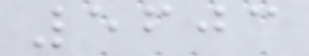5603
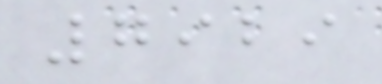7929
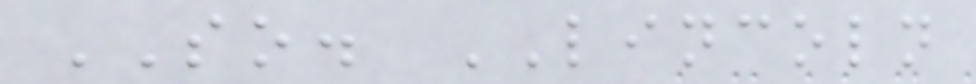SO. LINCOLN
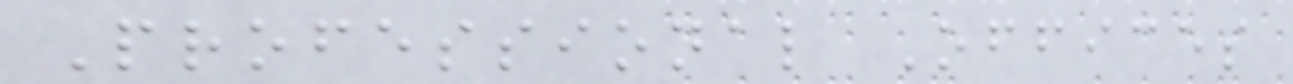Professional Offices
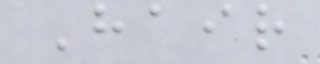Hair
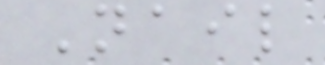Nail
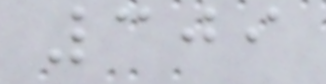309
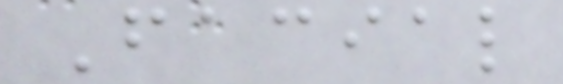Facial
